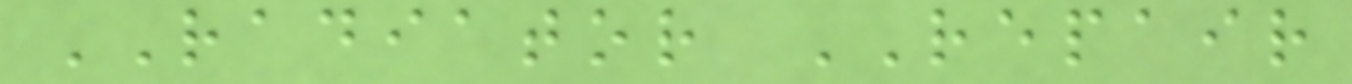RADIATOR REPAIR
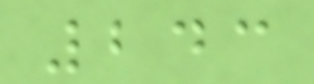243
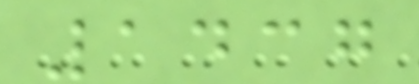1437
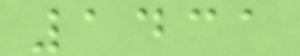1431
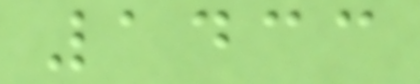1433
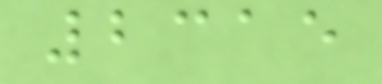2315
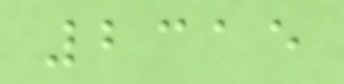2315
